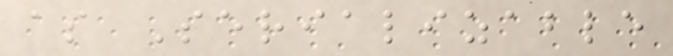as Serializable
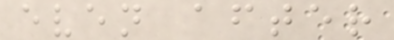even after
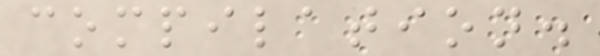compilation.
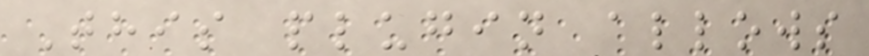This plugin allows
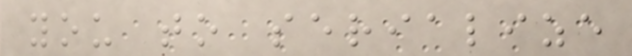you to serialize
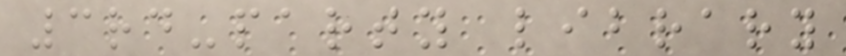3rd-party library
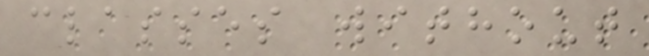classes without
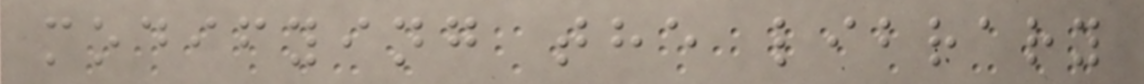modifying the library
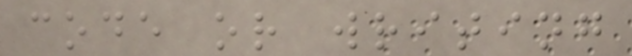code or writing
